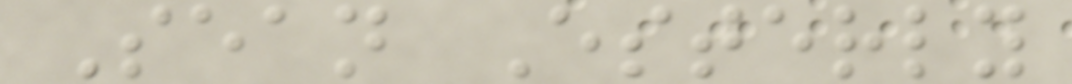Sean Esterly
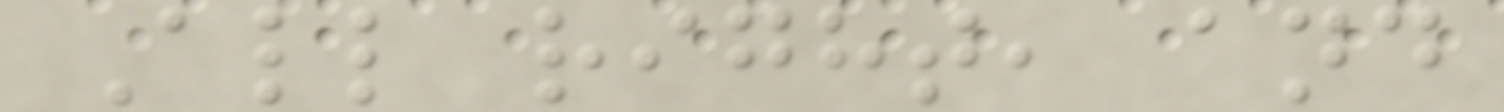All right, and
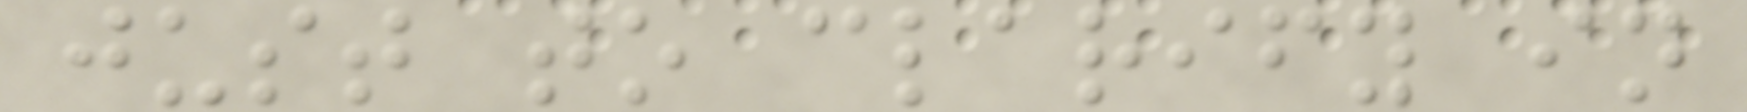just to clarify in
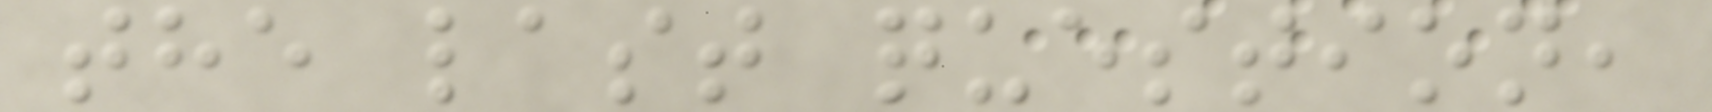the last question,
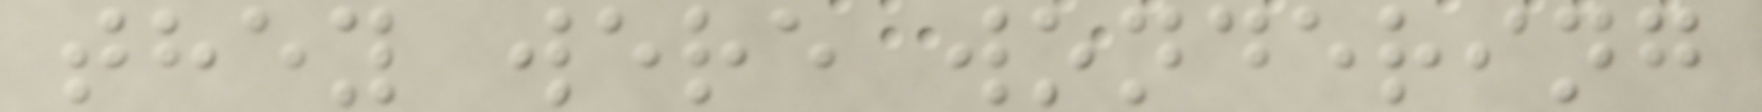they were wondering
